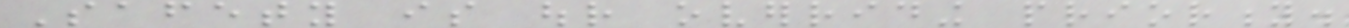Safety is our overriding priority.
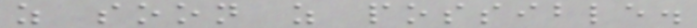as soon as possible.
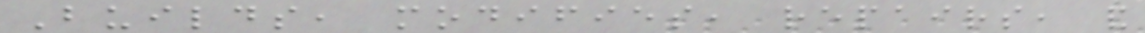Builds, modifies, repairs, and
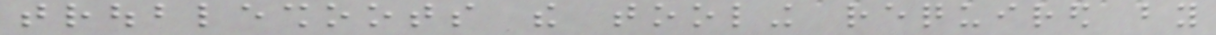troubleshoots the tooling required by
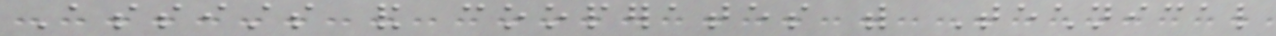Assists and cooperates with Technical
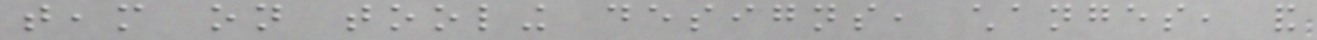team on tooling designs, changes, and
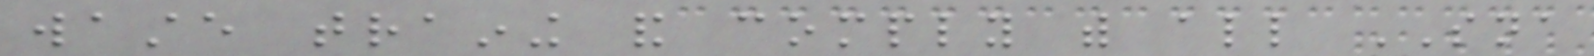waste training and comply with all SNA
